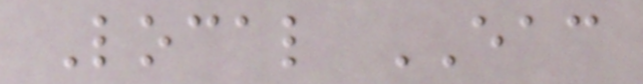Local EAC
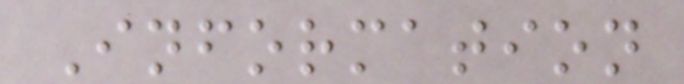Information
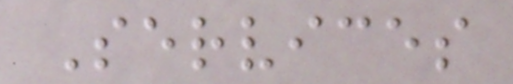Services
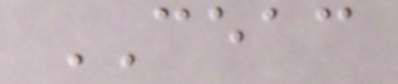CEAC
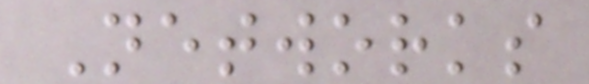Networks
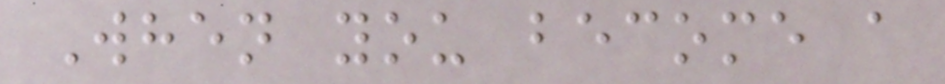When you become a
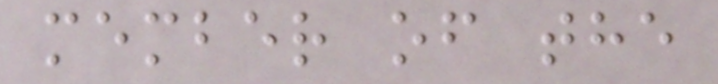member of the
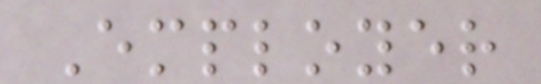Employer
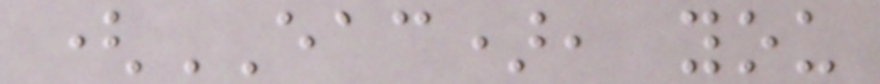(EAC), you
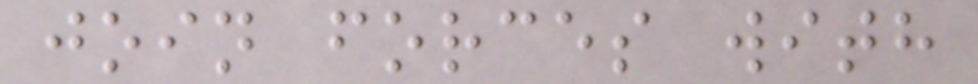join forces with
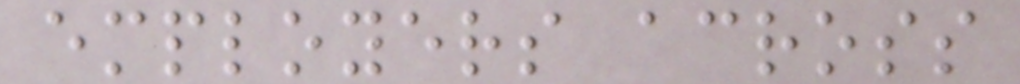employers across
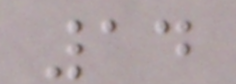14
